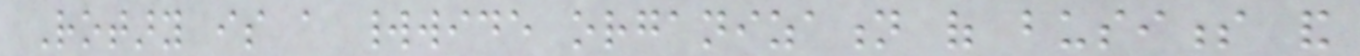Rotary is a worldwide organization of business and
